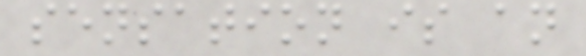sensation is an
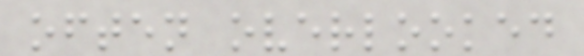often overlooked
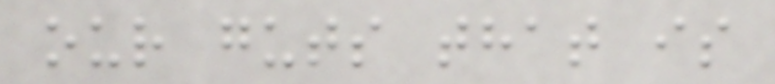our guts that is
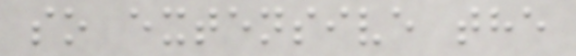so extensive the
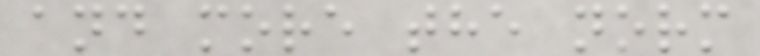and more the norm
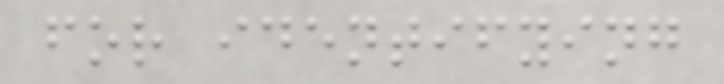for identifying
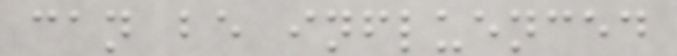can be influenced
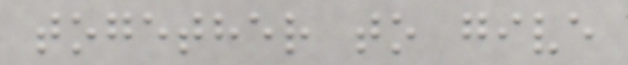together to give
